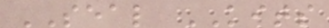SEAL KITS
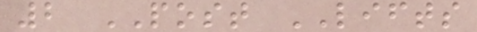2 POST LIFTS
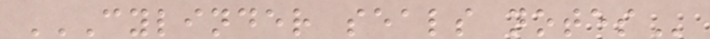CYLINDER SEALS NOTES
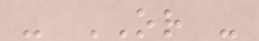- OR -
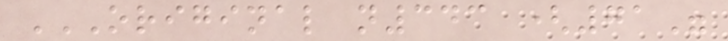ORIGINAL N343 (71"
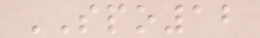SPO12
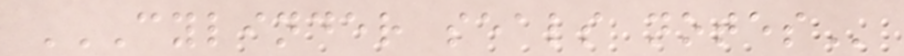CYLINDER SEALS NOTES
